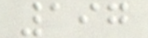197
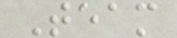Team
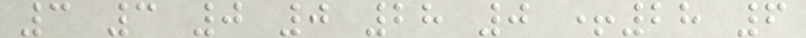3 3 0 0 28 0 +28 6
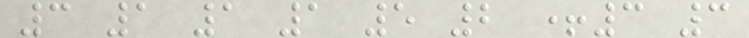3 1 1 1 5 2 +3 3
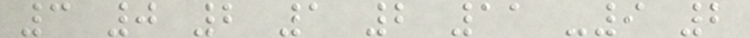3 0 2 1 2 11 -9 2
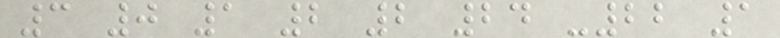3 0 1 2 2 24 -22 1
